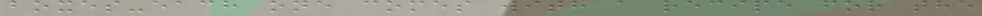boxes-each one comes with a recipe for the
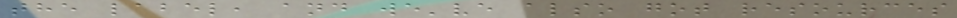the label, and we've also got resources
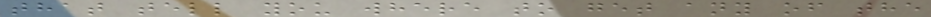that tell you where to get any of the
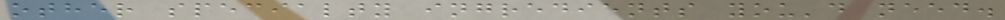other specialty ingredients you'd need.
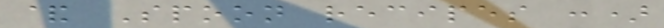& Spoon recipes :)
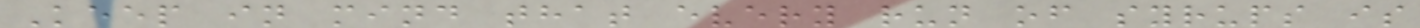Keep in mind that every run of syrups is
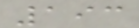193
